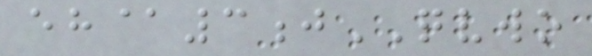eh@3jQVWO
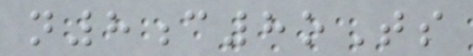n8c8oTs
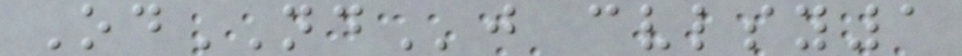OdNDj cvlsy1
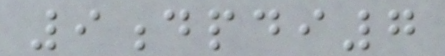9dpdi7
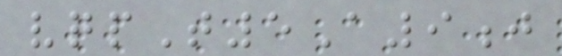vqpT5A9j
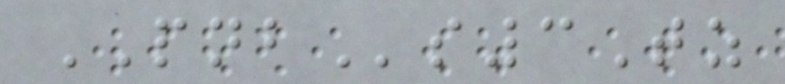PNBs3Tz
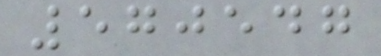570547
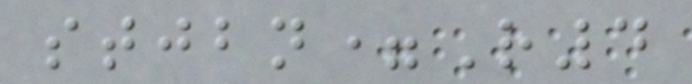stjbn=R4
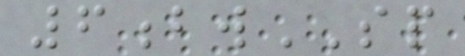6bwSP
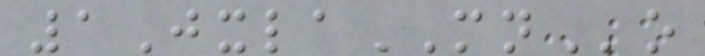1JxlaMNo
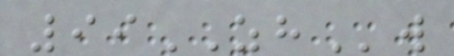99ZHw
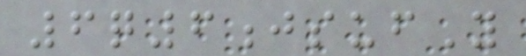6q6jsufY
